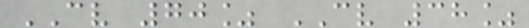CV 70% CV 38%
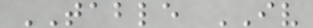TABLE IV
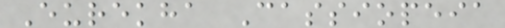Eurekha Cassiopeia
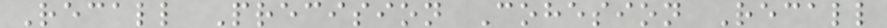Recall Precision Cohesion Recall
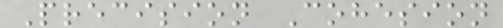Precision Cohesion
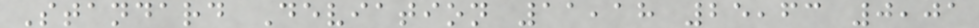Standard Deviation 11,18 25,63 0,01
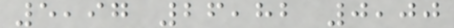5,97 26,82 0,00
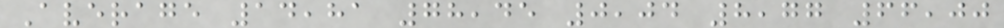Average 14,81 78,45 0,04 8,77 66,00
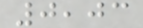0,03
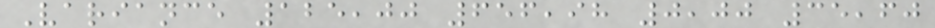Variance 125,00 656,98 0,00 35,60
